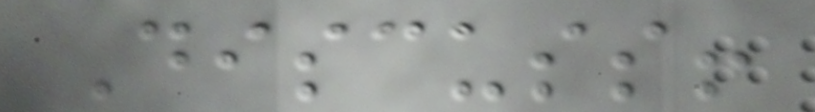Discuss!
